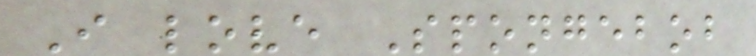I love Spongebob
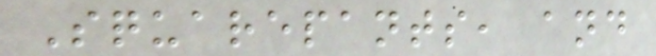Squarepants, and
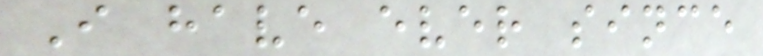I have ever since
